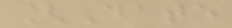[Date
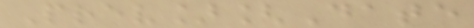Prev][Date
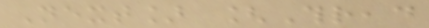Next] [Thread
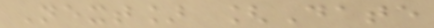Next] [Date
